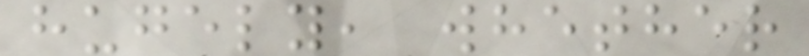hugely, whether
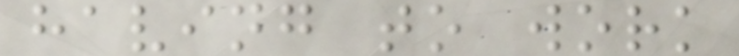having to work
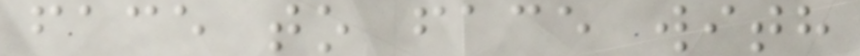face to face with
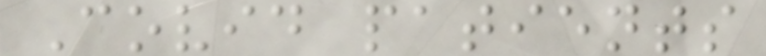Covid patients
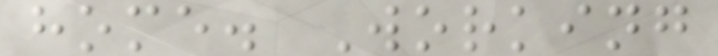home. Working
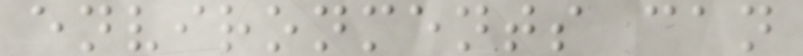environments can
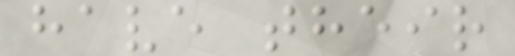have their
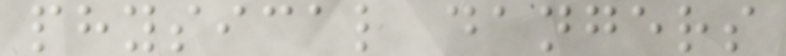physical dangers
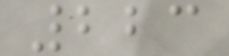223
